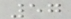57
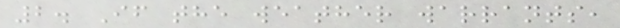2. If the weather warrants,
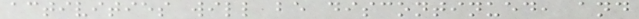activities will be discontinued, and
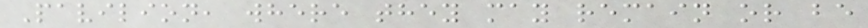Pavilion, where they may remain or be
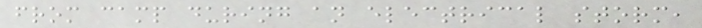from camp during an electrical storm,
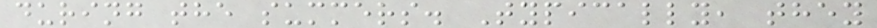during the summers. Typically, they
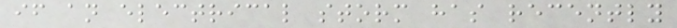if an electrical storm has recently
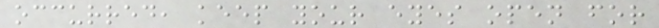occurred, keep your eyes open for
